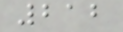212
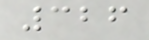326
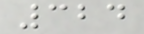324
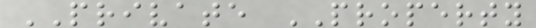PRIVATE PROPERTY
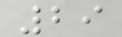29
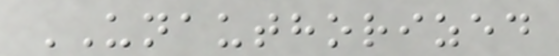UNAUTHORIZED
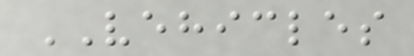VEHICLES
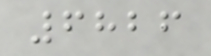6826
